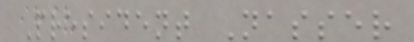President Nasser
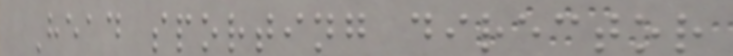Head sporting director
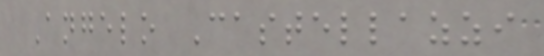Angelo Castellazzi
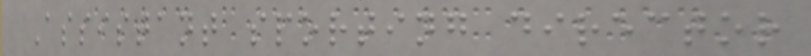Assistant sporting director
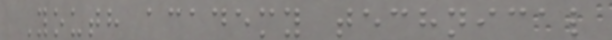Youth academy technical
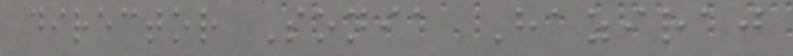director Sonia Haziraj
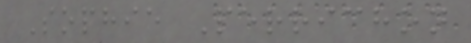Sophie Perrichon
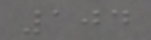104
